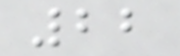22
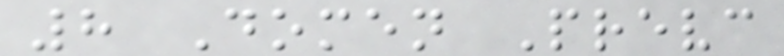8 Domen Prevc
